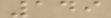149
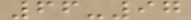66-97
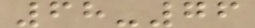68-76
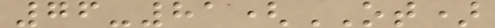76-81(OT)
